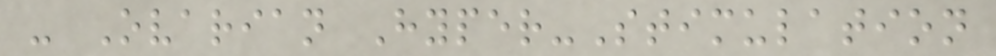- Ovarian Hyper-Stimulation
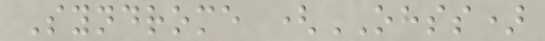Syndrome (OHSS)
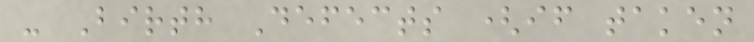- Birth Defects (if taken
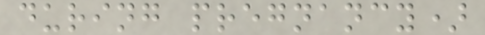during pregnancy)
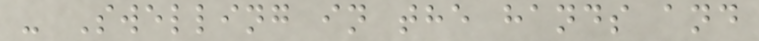- Swelling in the hands and
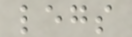legs
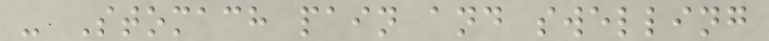- Stomach pain and swelling
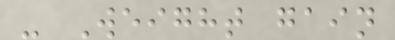- Weight gain
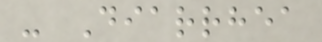- Diarrhea
